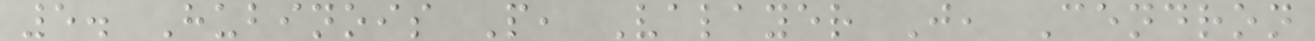5. Hubinois P, Valayer J, Cendron
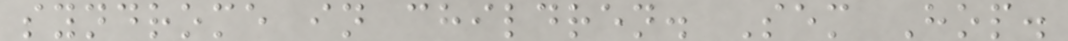syndrome in children. Sem Hop.
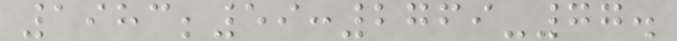1983;59:2769-77.
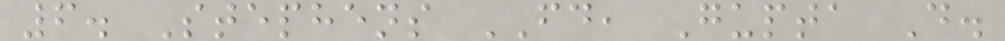6. Stephens FD, Gupta D.
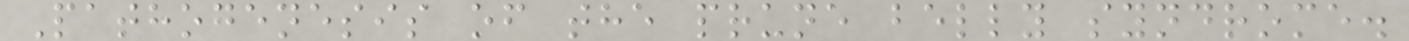Pathogenesis of the prune belly syndrome.
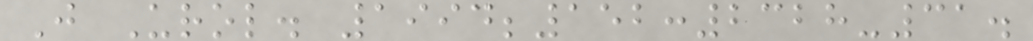J Urol. 1994;152:2328-31.
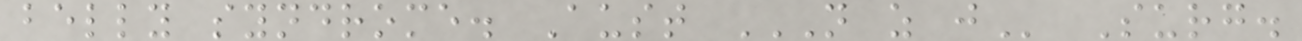belly syndrome. Aust N Z J Surg.
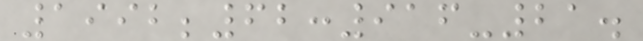1992;62:916-21.
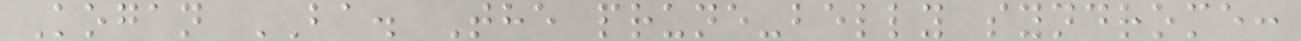Kogan BA. The prune-belly syndrome:
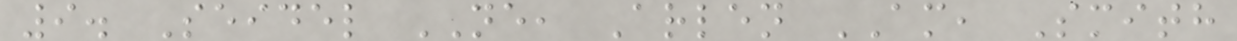9. Seidel NE, Arlen AM, Smith
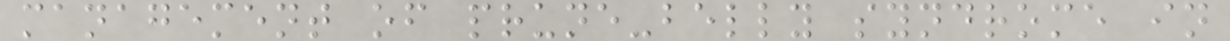management of prune-belly syndrome in
